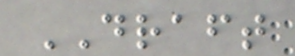DRAFT
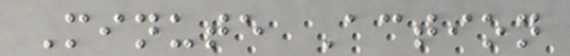Minute Action
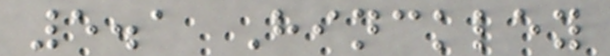5.1 Hinckley
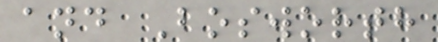and Bosworth
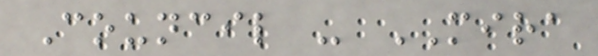Council - MIRA
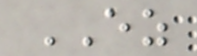EZ
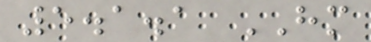5.1.1 HM
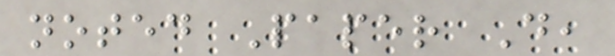noted Paper D,
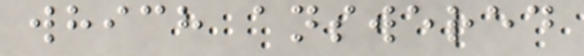which answered
